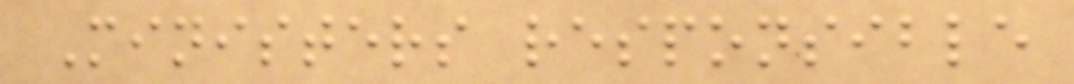Ministers responsible
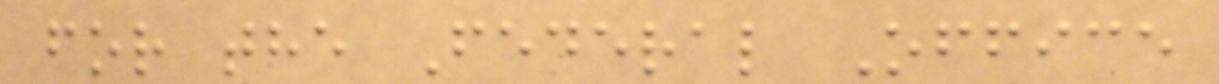for the Federal Office
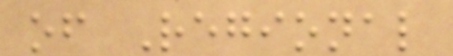of Regional
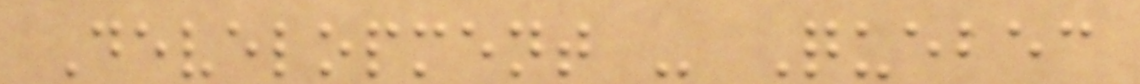Development - Quebec
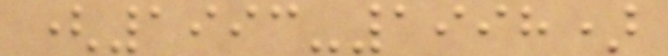(1993-1998)
